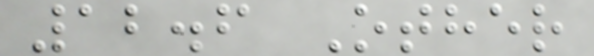12.6 Other
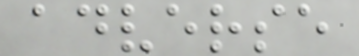adverse
